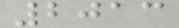2013
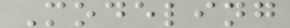Modeling
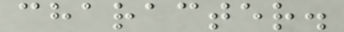character.
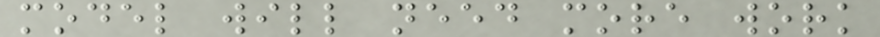model will need more work
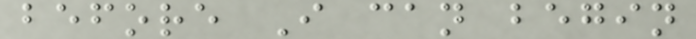before I can begin
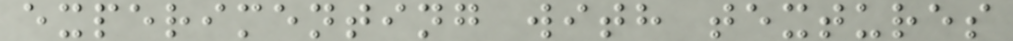experimenting with textures
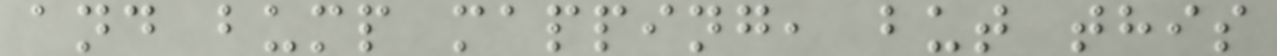and bump mapping, but this
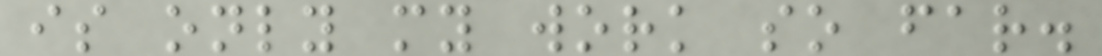is only my work so far.
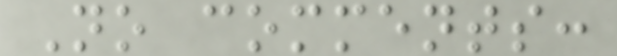No comments:
